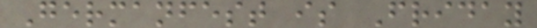Germanfest is Friday
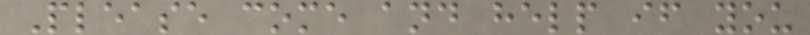Please come and help if you
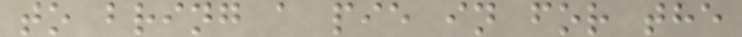to bring a pie in for the
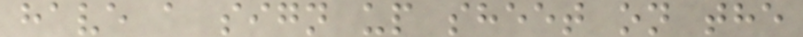have a sign up sheet on the
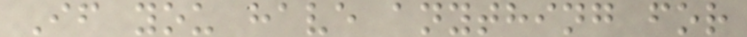If you have anything for
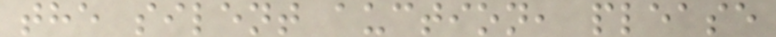the silent auction, please
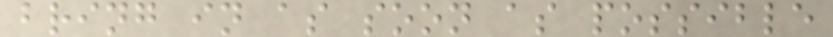bring in as soon as possible
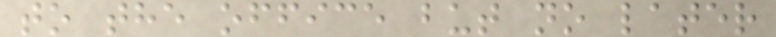to the office but no later
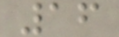16
